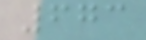673
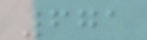671
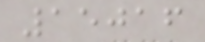15016
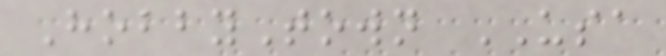HobbyTown USA
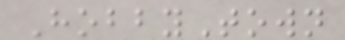HobbyTown
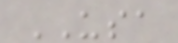USA
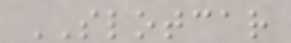SLOTCAR
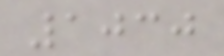1030
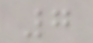7
